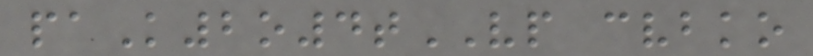paK2o4tVP cvbko
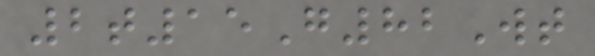2t15G82Wt
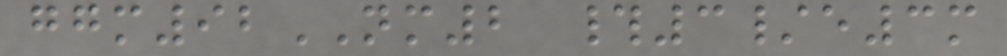ggm92NM2 #3/e3m
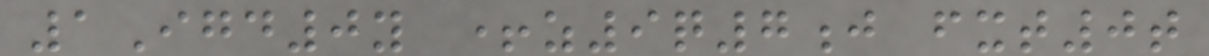1Igd0y +z9q7j fxt0t
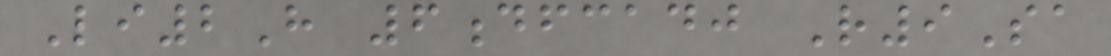Li2H 6dfcadj R9Sa
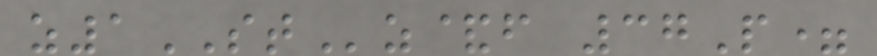z1STz&f 37P=
